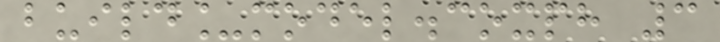build_model.coxph 3
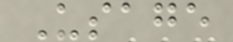Usage
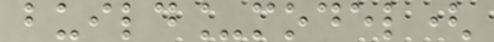build_model(
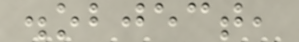.object,
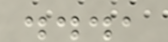...,
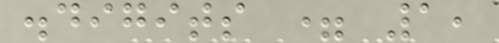.digits = 1,
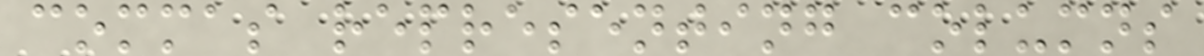commas representing columns
